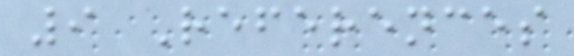9 References
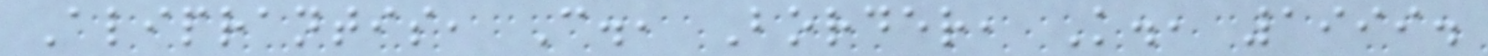Aliprantis, C., Border, K., 1999.
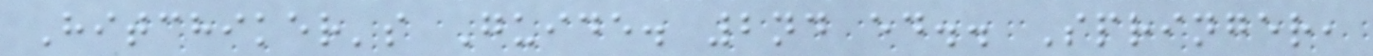Hitchiker's Guide. 2nd ed.. Springer,
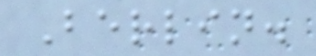Berlin.
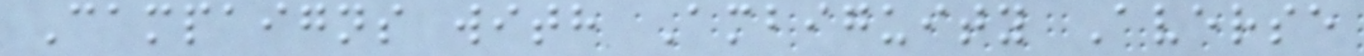Campaigns with Ambiguity Averse
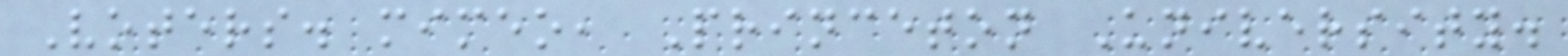Voters. mimeo, Princeton University.
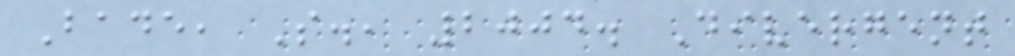Bade, S., 2004. Divergent
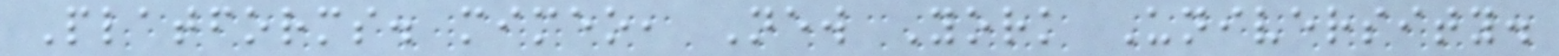Platforms. mimeo, New York University.
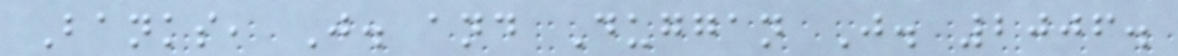Banks, J. and Duggan J. 2006.
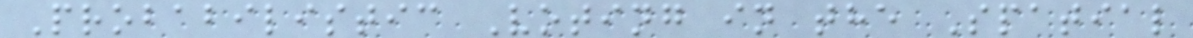Probabilistic Voting in the Spatial
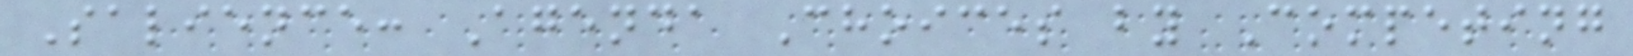Salience: Agenda Choices by Competing
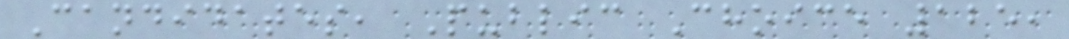Candidates, Public Choice 125,
